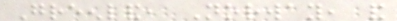Greenland, Norway, and
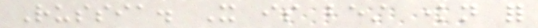Russia. It is best known for
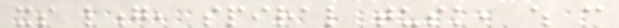its long, spiral tusk, which can
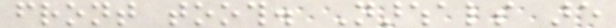front tooth. Narwhals are
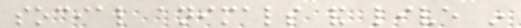social animals and live in
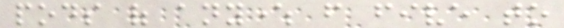pods of anywhere from five to
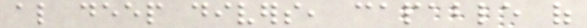also deep divers, capable of
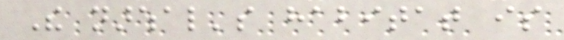The narwhal's habitat is
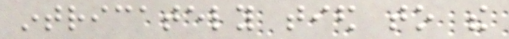intricately tied to the
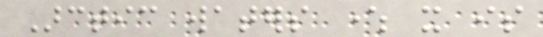Arctic waters where it is
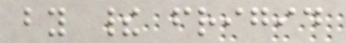by their frigid
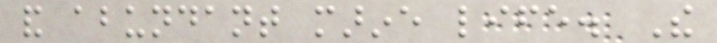and abundant marine life. The
